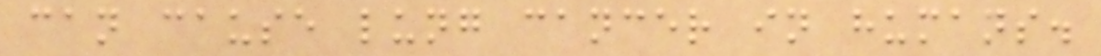can cause lung cancer in humans.
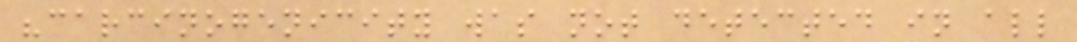"carcinogenicity was not detected in all
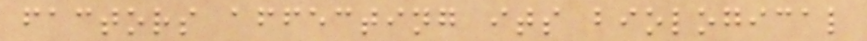factors affecting its biological
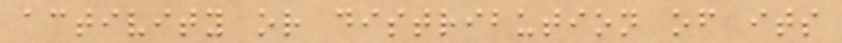activity or distribution of its
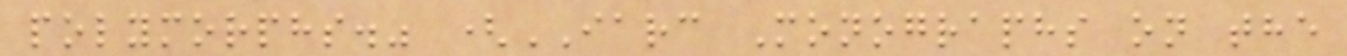polymorphs." (IARC Monographs on the
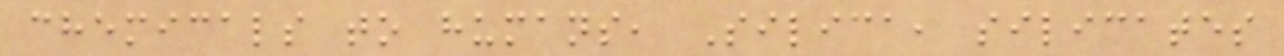chemicals to humans, Silica, silicates
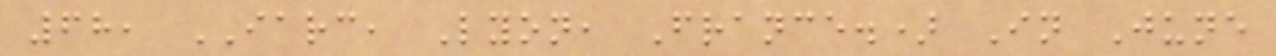68, IARC, Lyon, France.) In June
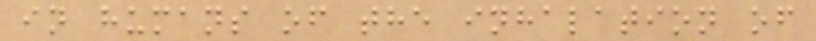in humans of the inhalation of
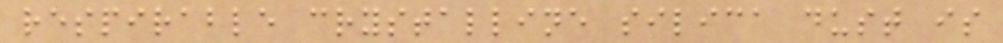respirable crystalline silica dust is
